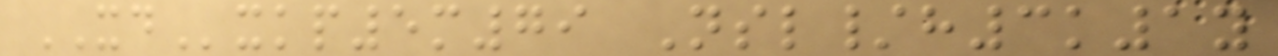XDxkp5m79 Nsl/h3k1y
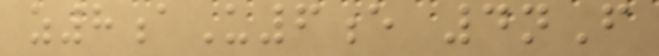z8aU6e 4nF
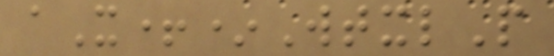aX+*WtxlP
